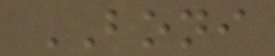BONI
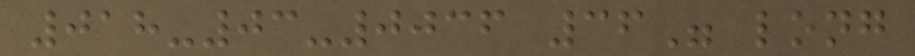018-03-0036 36" long
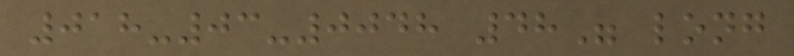018-03-0048 48" long
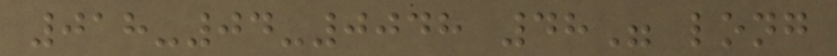018-04-0048 48" long
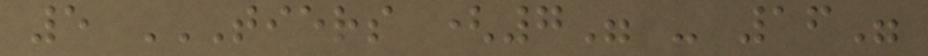5 TIERS (7" - 16"
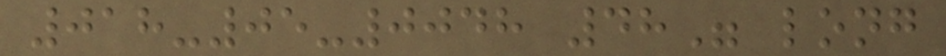018-05-0048 48" long
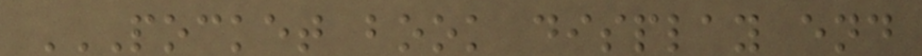POCKET BOOK DISPLAY END
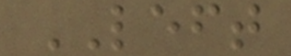LEFT
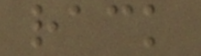rack
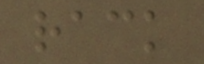rack
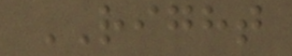RIGHT
